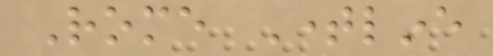Rome Timeline
